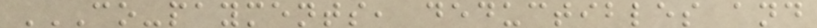CO-PAYMENTS, DEDUCTIBLES AND
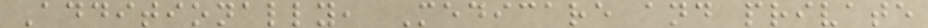Additionally, Medicare and private
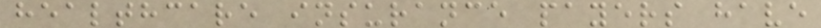healthcare insurance payers have
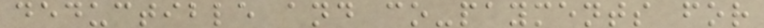deductible and co-payments for
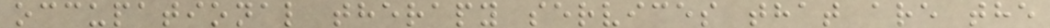occupational therapy services that are the
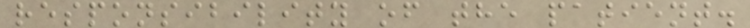responsibility of the patient.
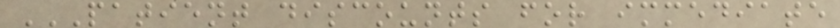PATIENT DISCOUNTS FOR IMMEDIATE
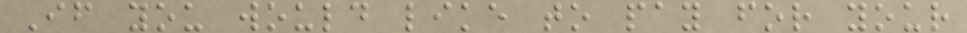If you would like to pay for your
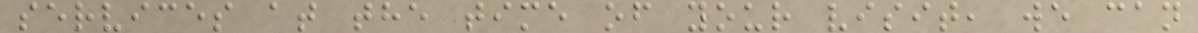services at the time of your visit, we can
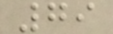79
